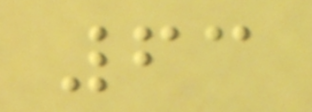63
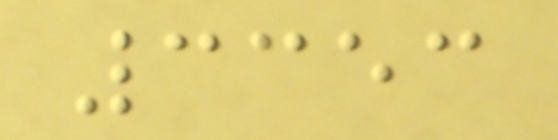3353
